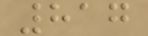817
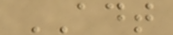ADT
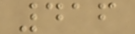416
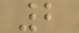2
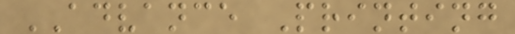ADVANCE Printing
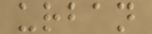urban
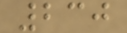230
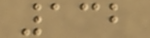132
